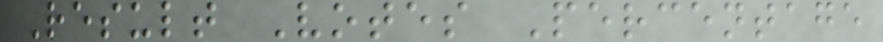Result Votes Percentage
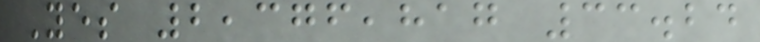Yes 2,376,817 33.24
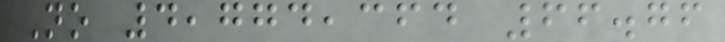No 4,774,364 66.76
